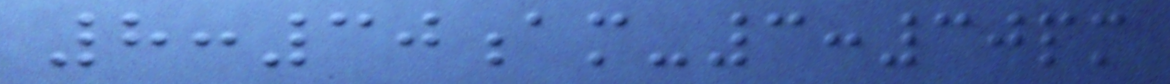8:30am-3:30pm
